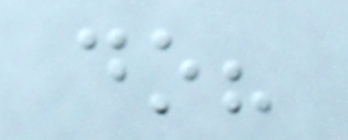do?
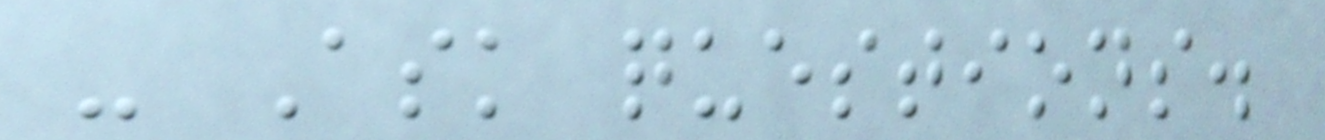- Ask questions.
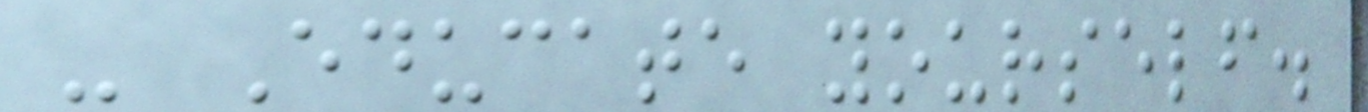- Educate yourself.
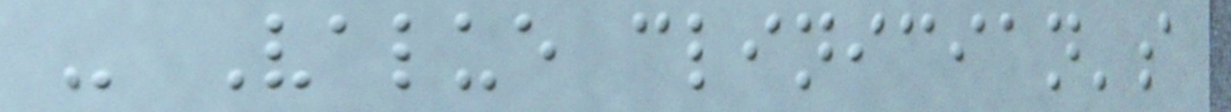- Value clinician's
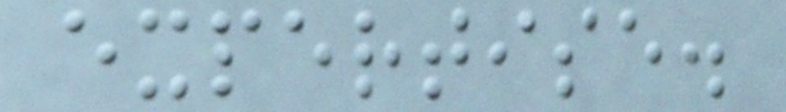expertise.
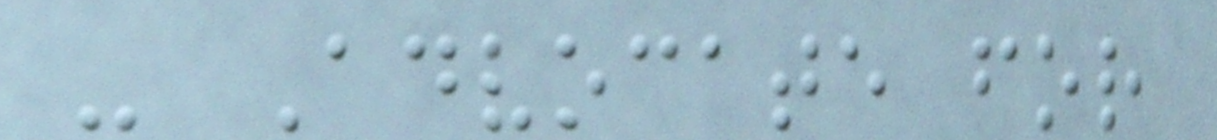- Advocate for
